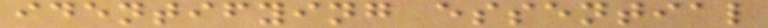identifying essential
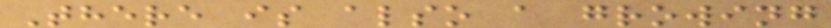There is also a growing
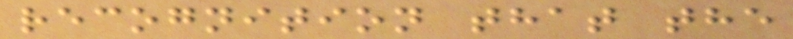recognition that the
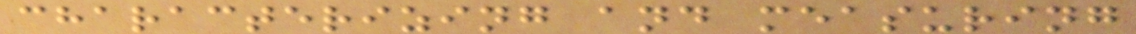characterizing and measuring
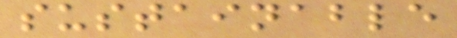sustainable
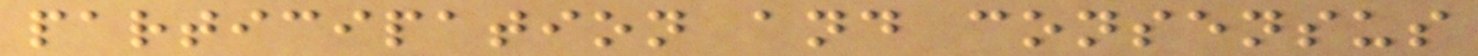participation and consensus
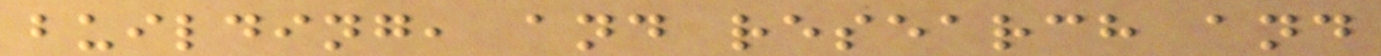building, and research and
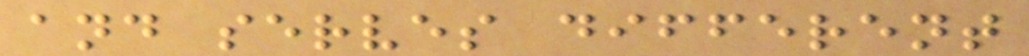and serves different
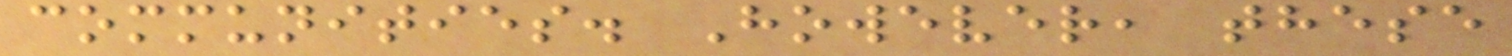communities. However, these
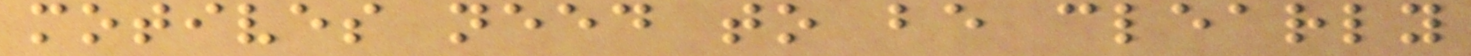motives need to be clearly
